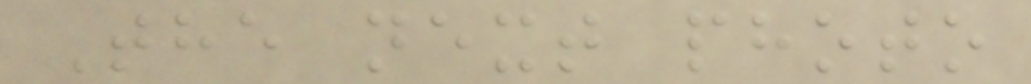The next photo
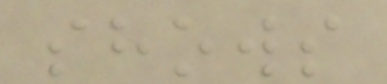shows
